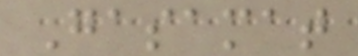Gasamat
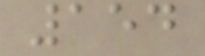154
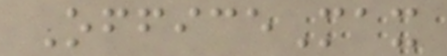OfficeMax
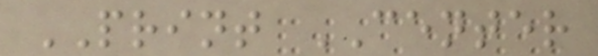PRINT CENTER
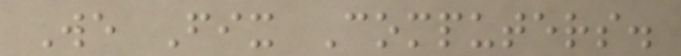We Fix Computers.
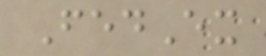FedEx
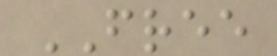FREE
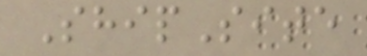ShipSite
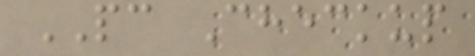PC Checkup
